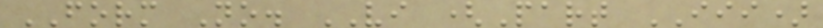FORM No. VI (Part III)
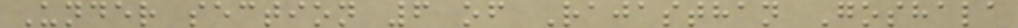Under section 6 of Rajasthan Goshala
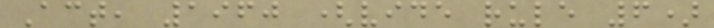Act, 1960 (vide rule 6)
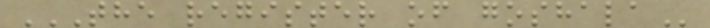THE REGISTER OF GOSHALA
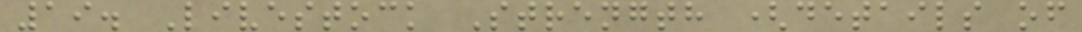19. Livestock Strength (details of
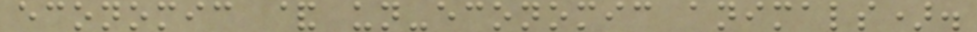economic & un-economic animals).
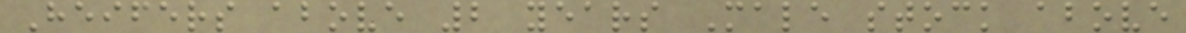Heifers above 2 years Male stock above
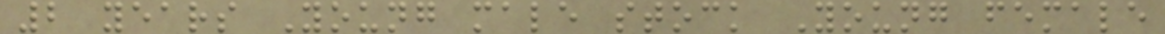2 years Young male stock Young female
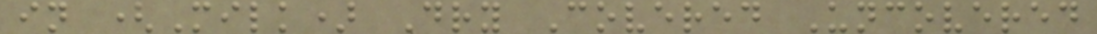in (Milk) Dry Covered Uncovered
